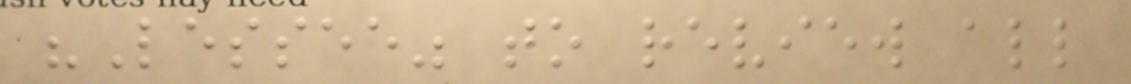"Lessee" to review all
